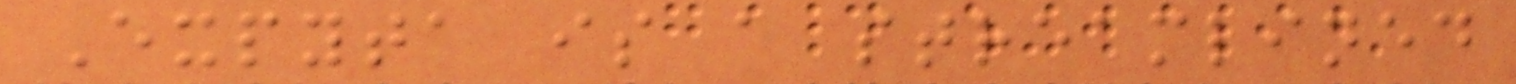Expyta is a streamlined
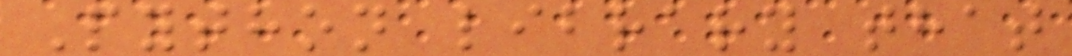Python library that
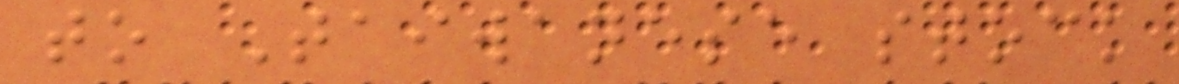to Taiwanese stock
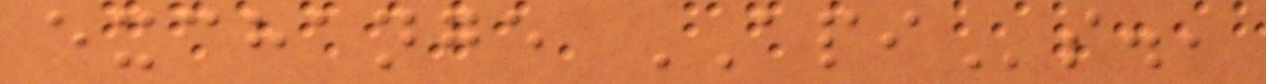exchange APIs.,
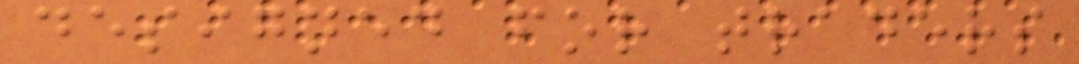designed for traders
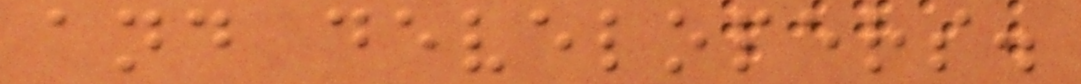and developers.
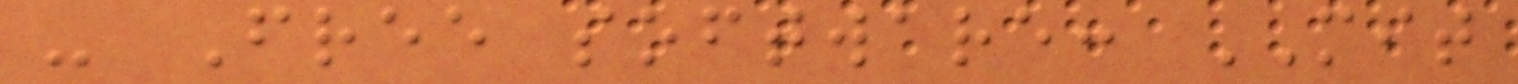- Free software: MIT
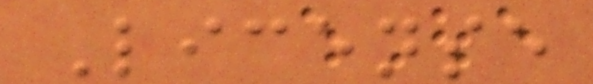License
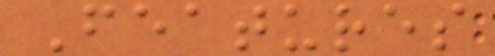Features
